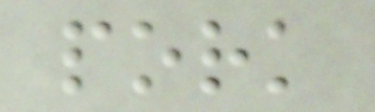pork
